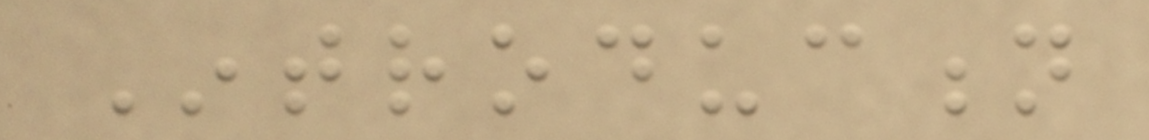Introduction
